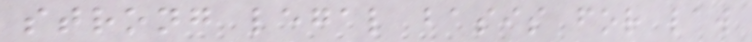strong legal basis for law
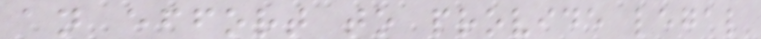an effort to provide legal
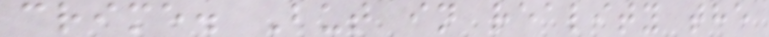crime. But in reality the
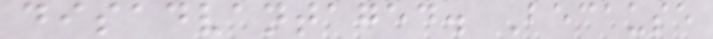disadvantaged. Because
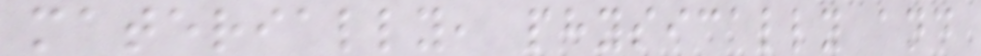materially, physically and
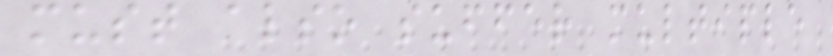must also suffer multiple
